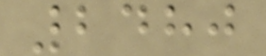2480
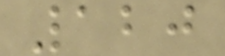120
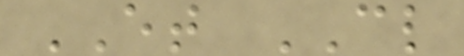ET CL
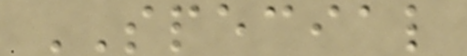SPECIAL
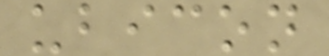ubicon
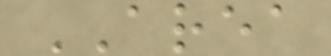AREA
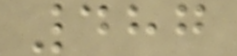487
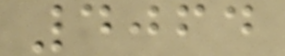4064
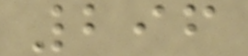296
